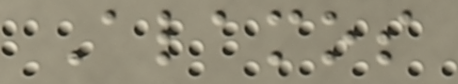Alamos
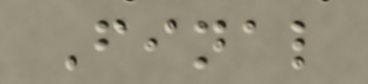Final
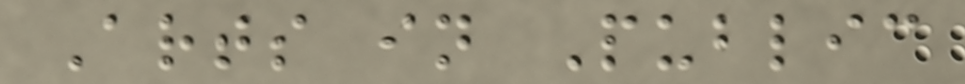Arts in Public
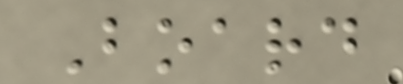Board
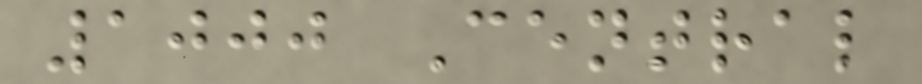1000 Central
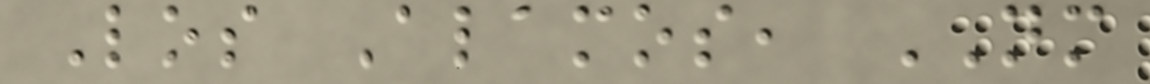Los Alamos, NM
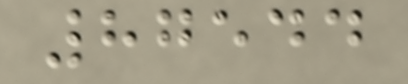87544
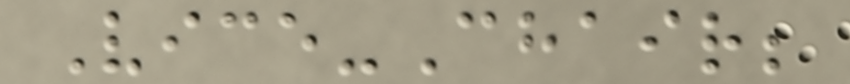Vice-Chair;
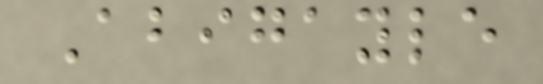Abigayle
